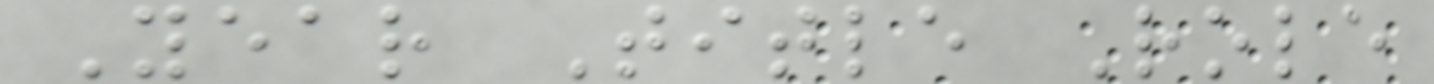Year Title Role
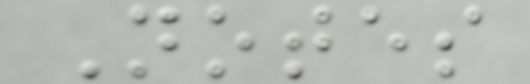Notes
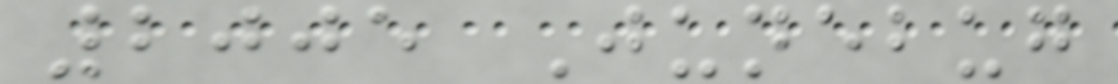2005 Junebug
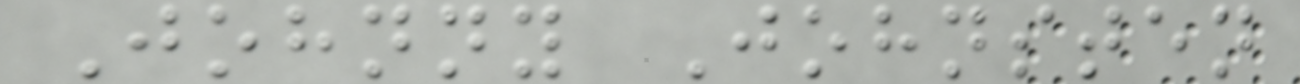Johnny Johnsten
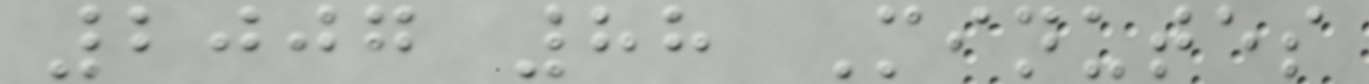2007 88 Minutes
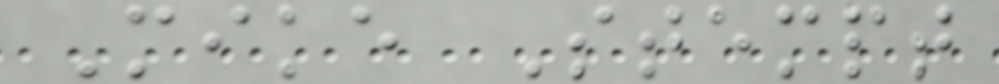Mike Stempt
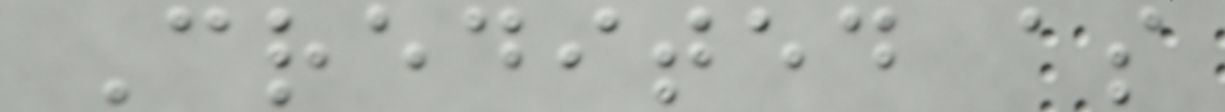Credited as
